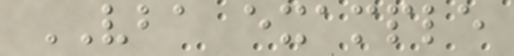VBA example
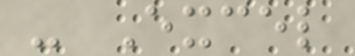- Excel
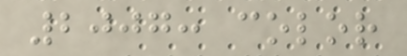2007: color
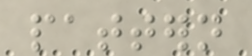pattern
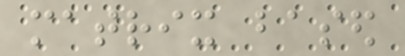matrix based
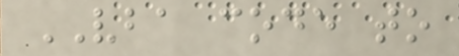VBA code to
